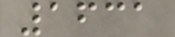1631
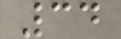34
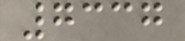7337
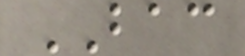BAC
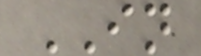IN
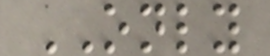ONLY
